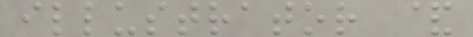illustrator &
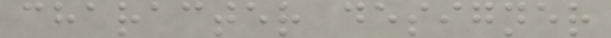character designer
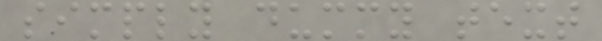simply dummy text
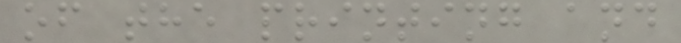of the printing and
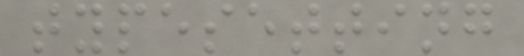typesetting
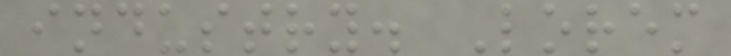industry. Lorem
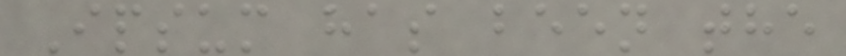Ipsum has been the
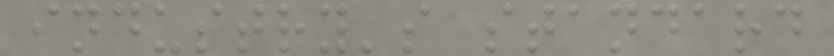industry's standard
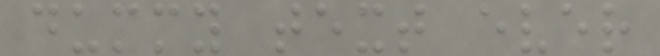dummy text ever
